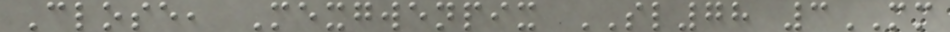Close, Mexgwenpix SL78 3MM
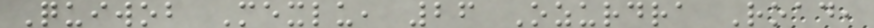Quiwob Mexlu, 26 Ozurdra Road,
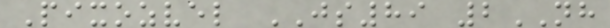Pixozvel JS89 2NH
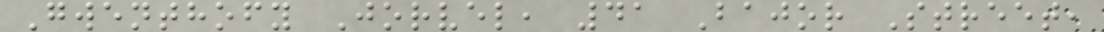Gwenthofy Jorvel, 41 Bajor Street,
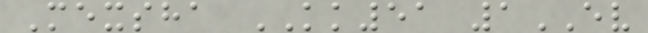Mexsha KK51 1EV
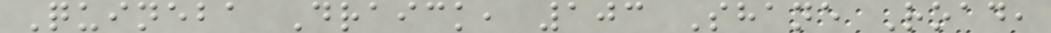Quineba Draick, 103 Shane Road,
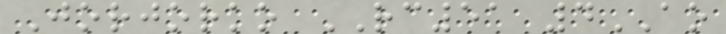Jorjorko RC51 4AO
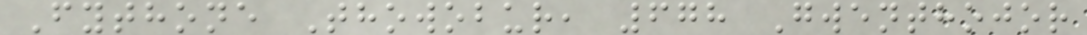Fythone Thowobur, 678 Gwenthojor
